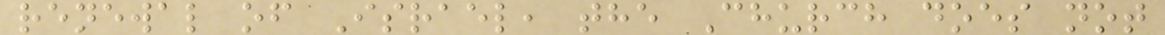renewal of Israel, the Church does not
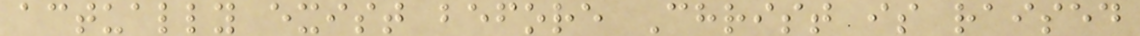actually exist before Christ is raised
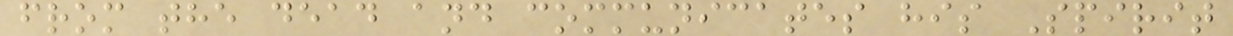from the dead and communicates his Spirit
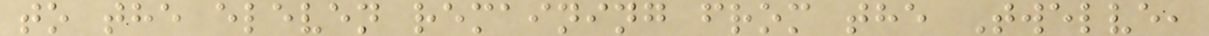to the eleven remaining from the Twelve,
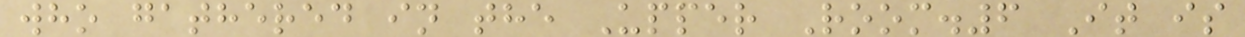who gathered in the Upper Room.6 It is
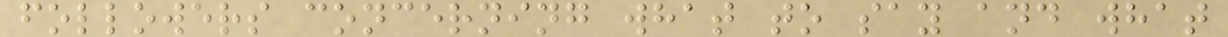followers concerning what to say and what
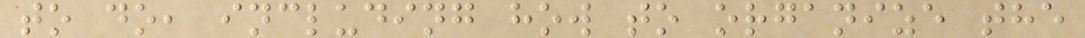to do, including how to organize the
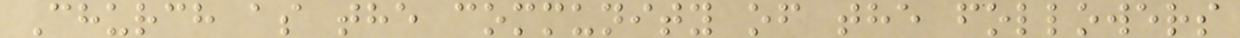Church as the community of the followers
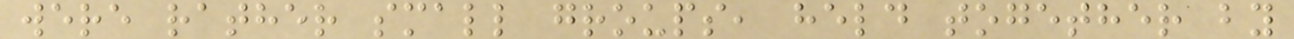were rather small groups, held together by
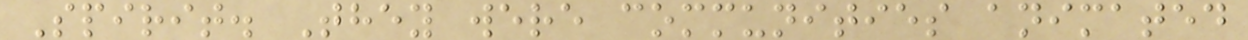Spirit. They were communities animated
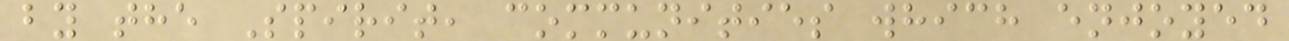by the Spirit, communities which enjoyed
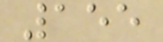155
